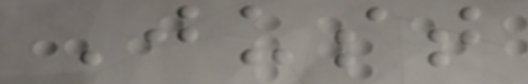Just
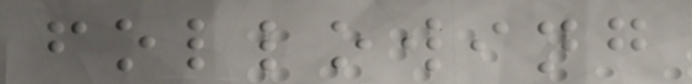following
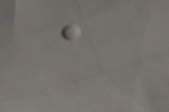a
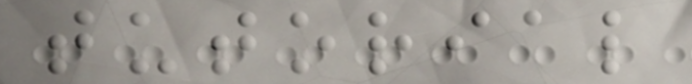tutorial
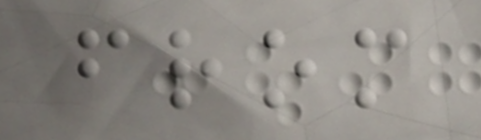from
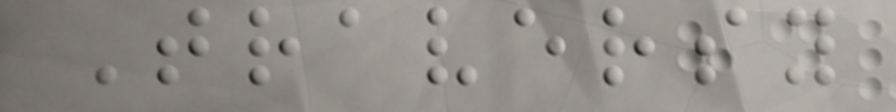Traversy
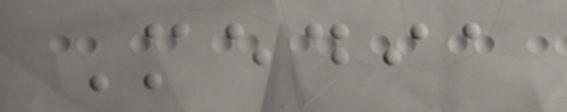Media
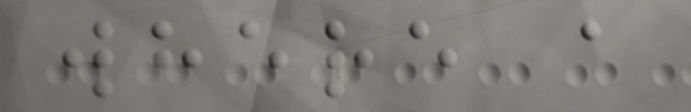where a
